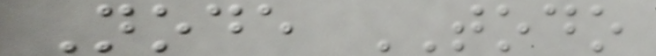Node TODO
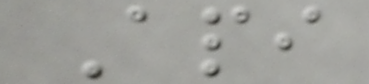Api
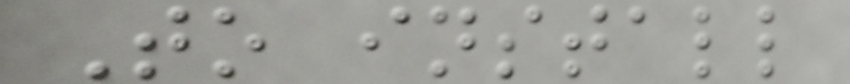To install
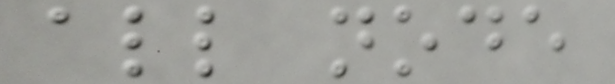all node
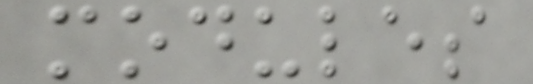modules
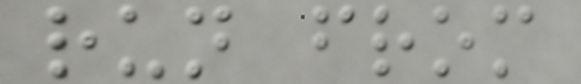run from
